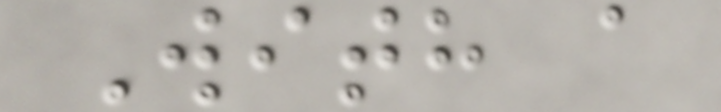With a
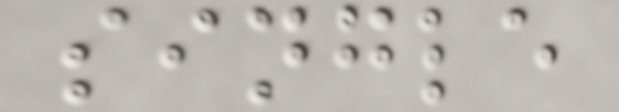single
